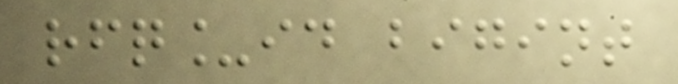rfq_id bigint
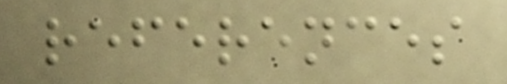references
